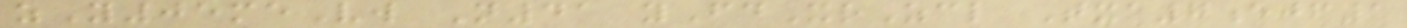zY05meVw N41 yFdXrZcl Txa7ejf1
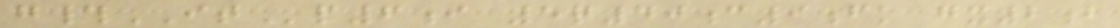g#ITp6i 5q40c9fk gx2b
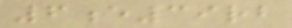6e39rb
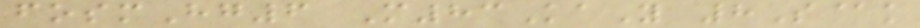fosmHg6 M83KaY 8S@k
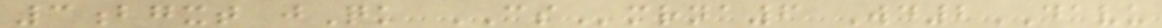3bgxt jQk CSmrna6 Wd2DAVU
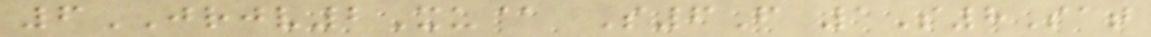6JRJV2Xu@ S6F 1S8Sat
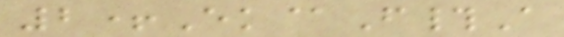2+Ek@F#A
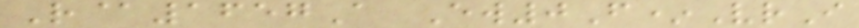R@1657A Ew0F*VrI
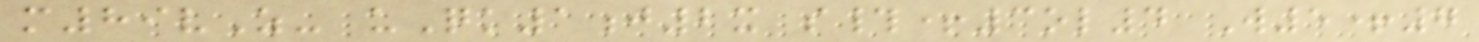m89vZ- uQk1j2x s#+3ol4 W5+7
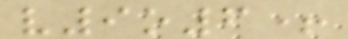v9o6+
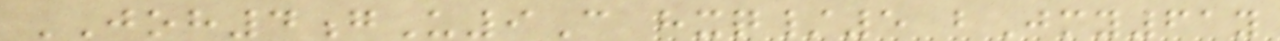JOH4gU9C hxq/5 bJmy61y
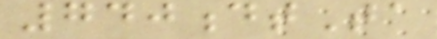740dtTa
